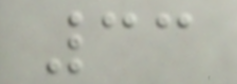33
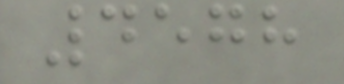4578
